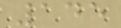145
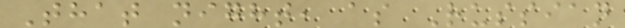That night, as Russian
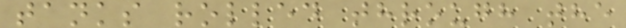tanks rolled through the
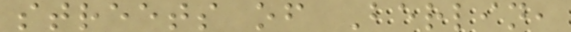streets of Berlin,
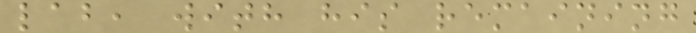lab, with his remaining
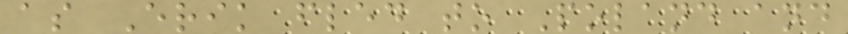as Erik fled to Poland and
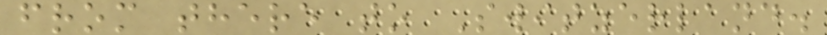from there to Switzerland.
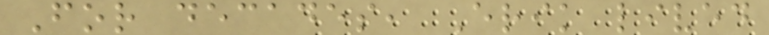For decades, Erik lived
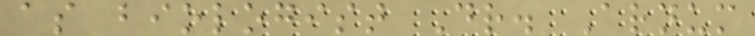as biologist Dr. Arnum
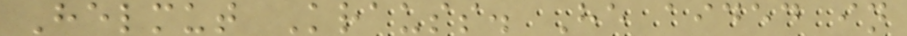Helmut Krauss. He aided in
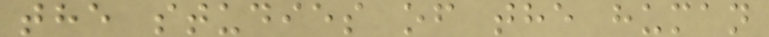the studies of the human
